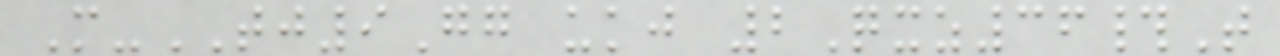M-TJ9Gg ukj 2Qxz36#T
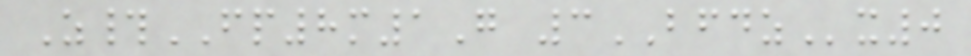Z#FP8m1G 3BFDZx0
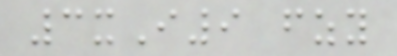3xI9 fzy
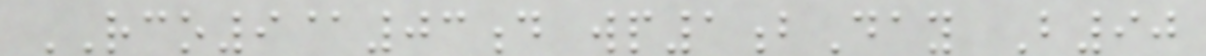RCO9@03d wp1bDay B90
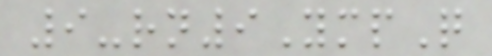9-rn9YmpQ
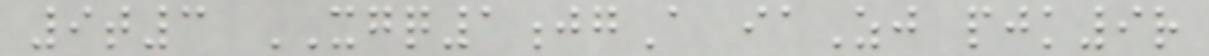9t3 XGQ1jgA iaZj pjk9r
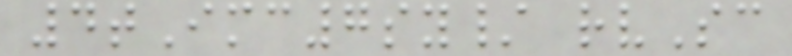4tImc7sy/ rvSc
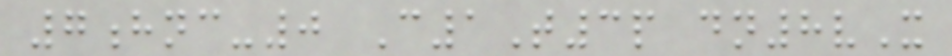7hnc-0 C1T3p dn8vX
